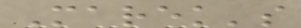Marek's
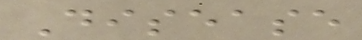Disease
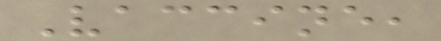Vaccine,
